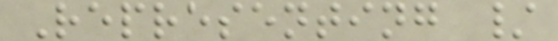Representing /
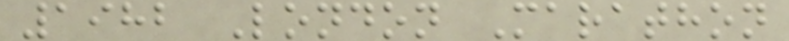1982 London Marathon
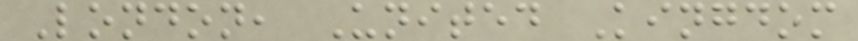London, United Kingdom
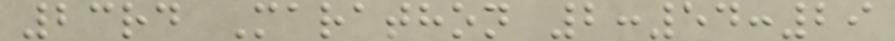23rd Marathon 2:54:29
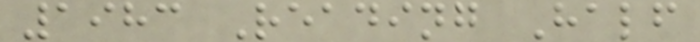1983 Reading Half
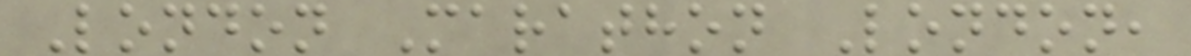London Marathon London,
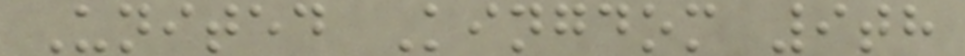United Kingdom 9th
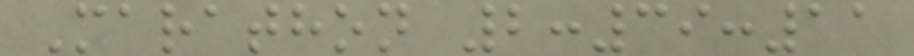Marathon 2:39:11
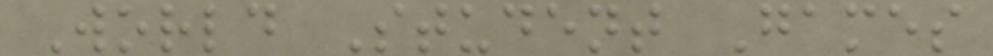World Student Games
